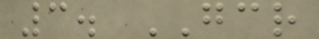3. GCR
